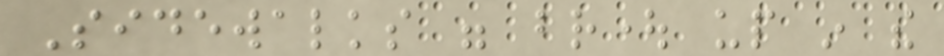Sidewalks were brought up in the
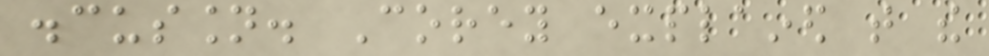discussion. Corey explained that the
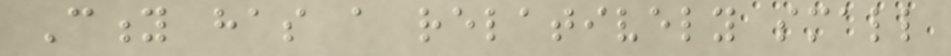City has a relatively small
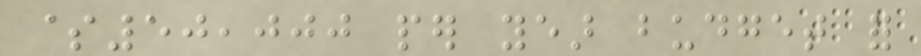$50,000 per year budget for
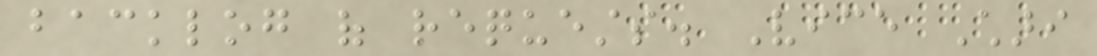backlog of requests. Vice Chari
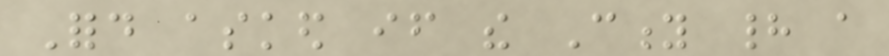Ford asked if the City had a
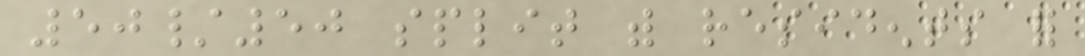50/50 split with residents for
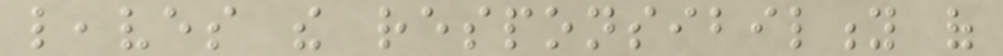leaves the responsibility of
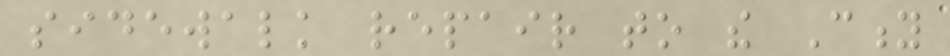sidewalk repair to the City
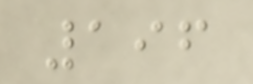196
